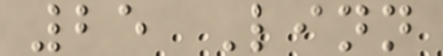25 Linn
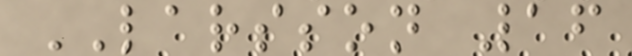LARSSON 16
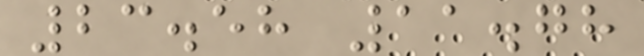23.58 11.78
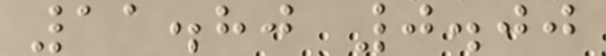11.80 0.00
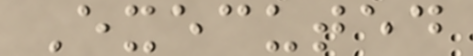Executed
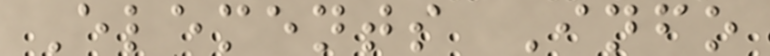Elements Info
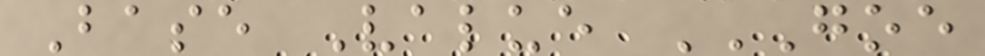Base Value GOE
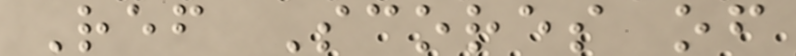Ref Scores of
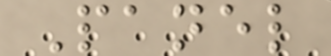Panel
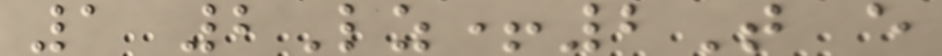1 2Lz+2T e
